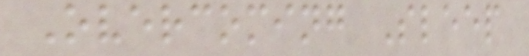Overcoming Sleep
